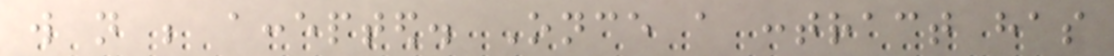will not be accepted. Once a contract has
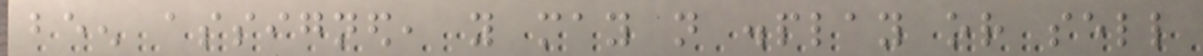been assigned, you may not display or sell
